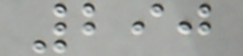290
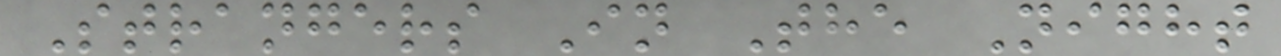Strangers In The Night
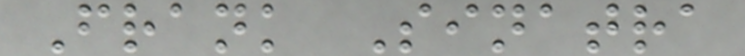Frank Sinatra
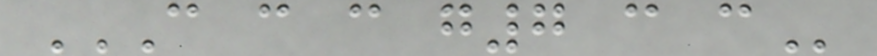C C C G7 C C
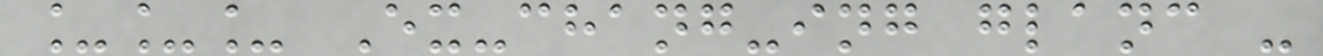___ Ex-chang-ing glanc -
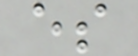es
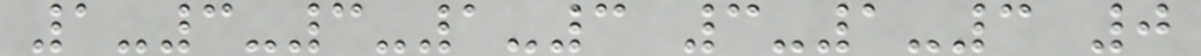1-3-3-1-3 3-1-3 0
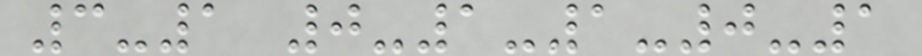3-1 0-1-1-0-1
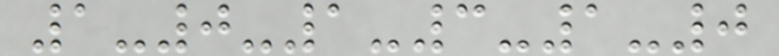1-0-1-3-1-0
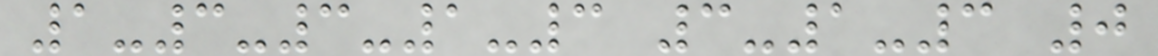1-3-3-1-3 3-1-3 0
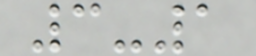3-1
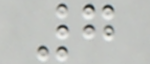7
